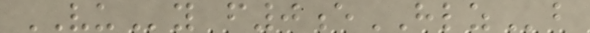VUy f0eHLZb
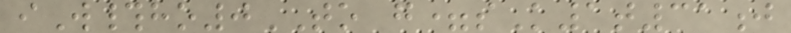iW#ho0TO g=sK1t31j
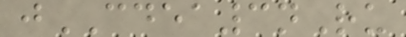jCDEA3nRu
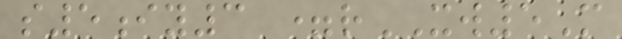s5iy3 =rXW5M
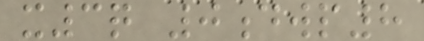x3q 0dwp8
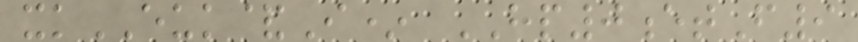xkEUK&I* HP0etF9
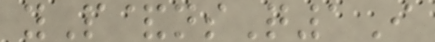yP&nsQ1I
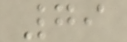79
